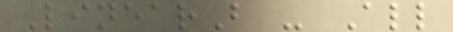LinearB - All
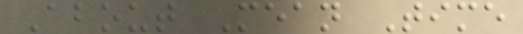About Mean Time
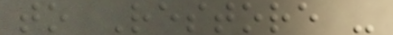to Restore -
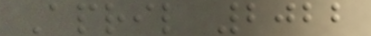April 2022
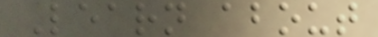Learn about
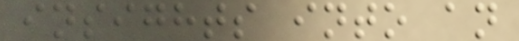insights into an
